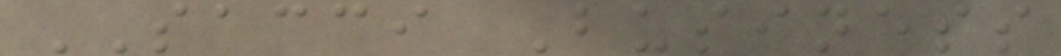SACCI Business
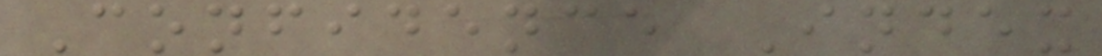Confidence Index
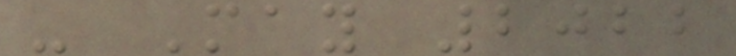- May 2022
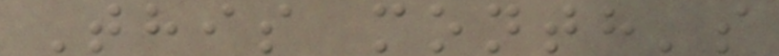This month's
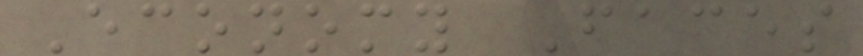Economy Faces
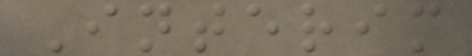Interim
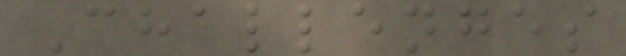Challenges
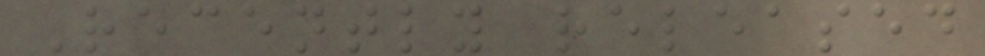Recently released
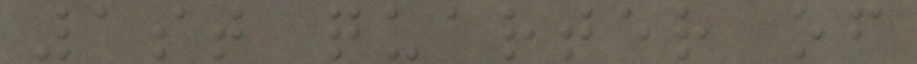1st quarter of
